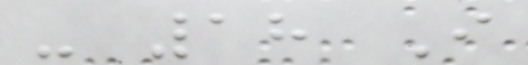- 18 I
